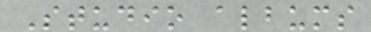Studio albums
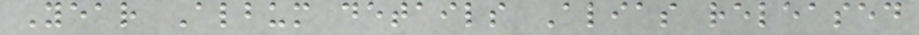Year Album details Alias released
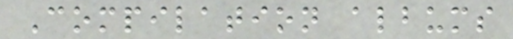Compilation albums
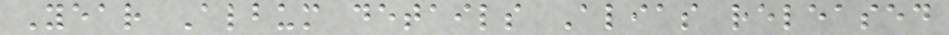Year Album details Alias released
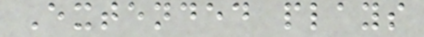Extended plays
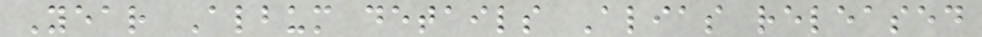Year Album details Alias released
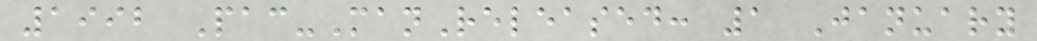1992 Pac-ManReleased: 1 January
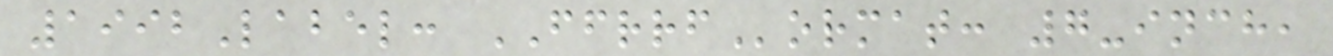1992Label: FFRRFormat: 7-inch,
